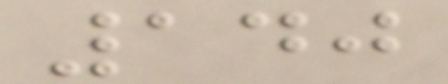140
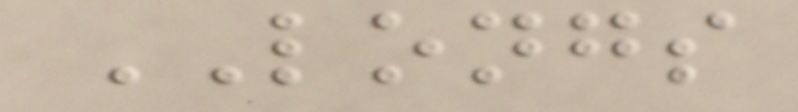LONGS
